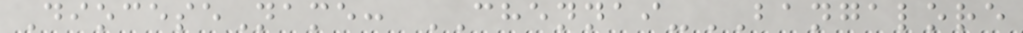DioceseName: CHENNAI-BANGALORE
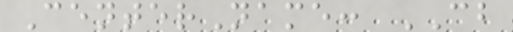CenterName: CB
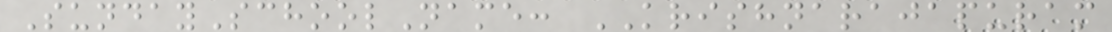SundaySchoolName: KRISHNARAJAPURAM
